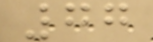77
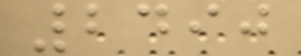2490
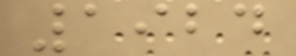1924
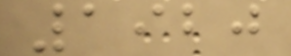1920
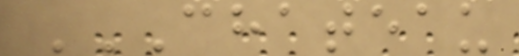CHATEAU
